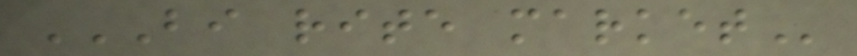BI RITE MARKET
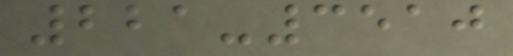221-3510
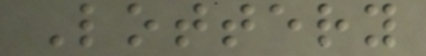Lottery
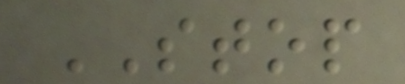STOP
